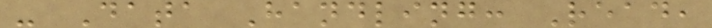- Data Handling: Read,
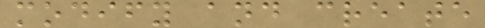modify and create
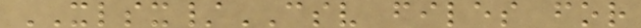XLSX/CSV files for
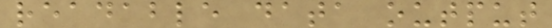readable data output
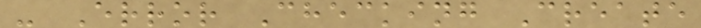- Error Checking Create
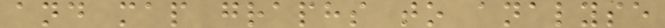and map graphs to analyse
